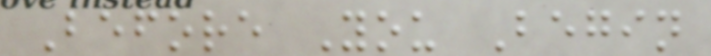Before You Begin
